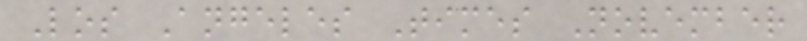Los Angeles Times November
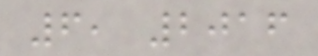6, 2016
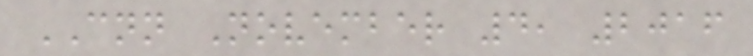CNN November 4, 2016
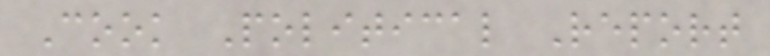Cook Political Report
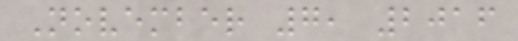November 7, 2016
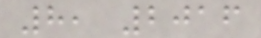8, 2016
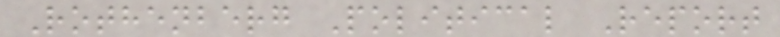Rothenberg Political Report
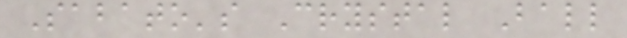Sabato's Crystal Ball
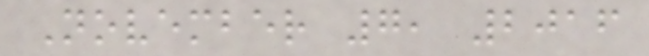November 7, 2016
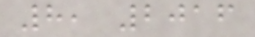8, 2016
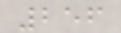256
